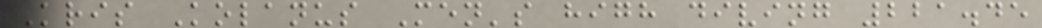Kris Kolanus Men's high diving 221.45
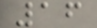16
